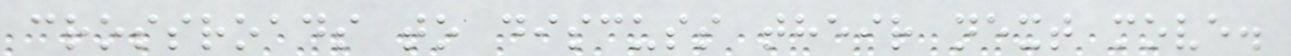crossroads to discuss their next move.
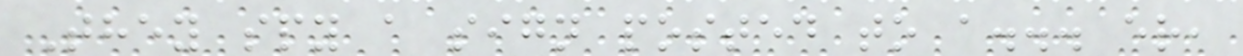They spy a sign posted to a... er,
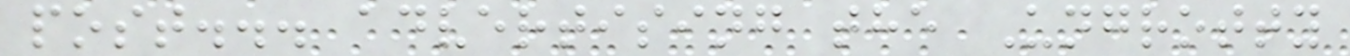post... advertising the Ungrotty
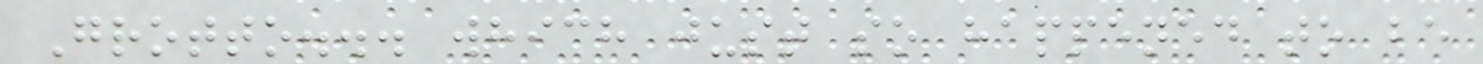Grotto... which just so happened to be
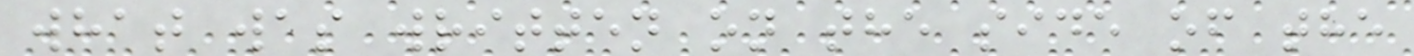what was written on the side of the
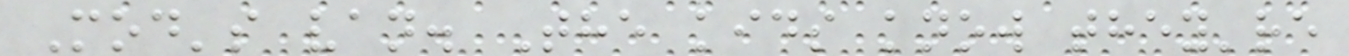Mod's van. The kids know they're
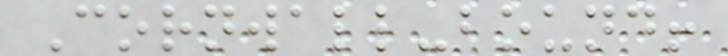Cornwall-bound!
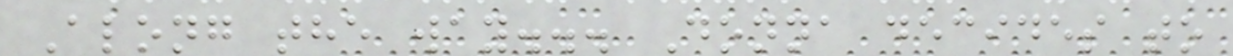Along the way... Donna decides to
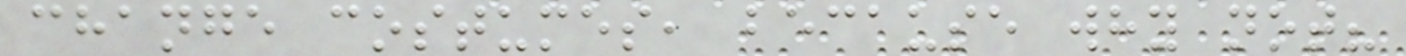change costumes, because why not?
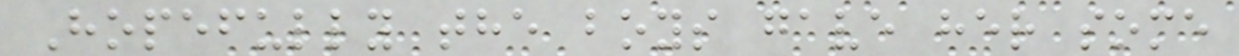Hopefully the boys gave her some
